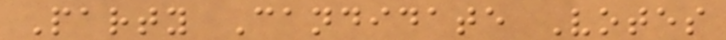Party Candidate Votes
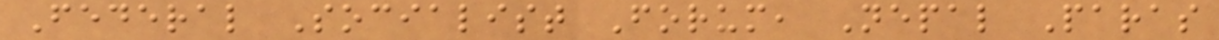Federal Socialist Forum, Nepal Paras
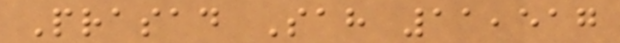Prasad Sah 11,517
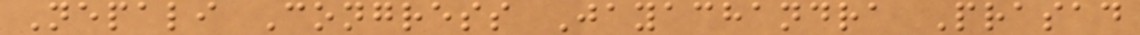Nepali Congress Jayachandra Prasad
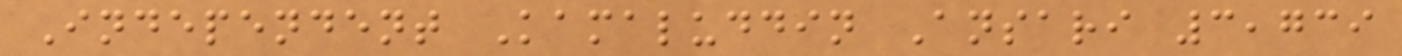Independent Kamaluddin Ansari 3,739
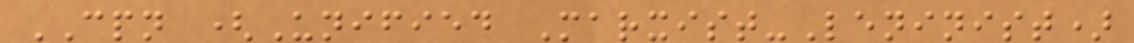CPN (Unified Marxist-Leninist)
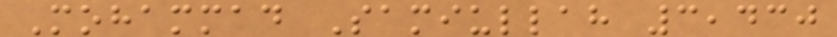Mohammad Samiullah 3,430
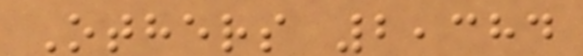Others 2,384
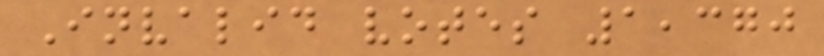Invalid votes 1,370
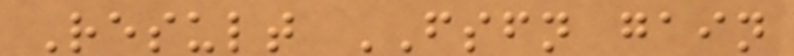Result FSFN gain
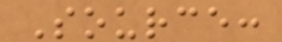Source:
